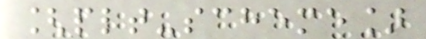[plt-scheme]
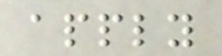apply
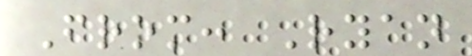From: Ryan
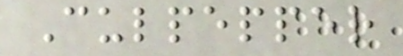Culpepper
